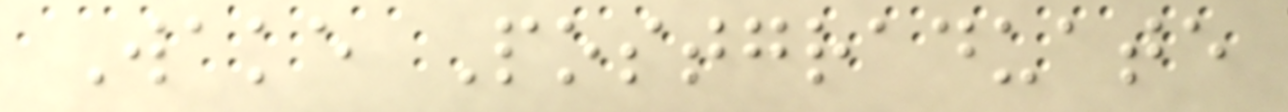Wake Postgraduate
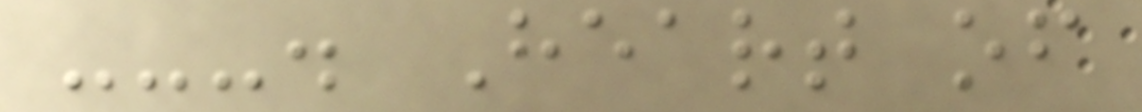---. Heart of
